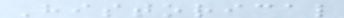Historical
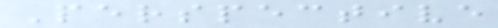Perspective
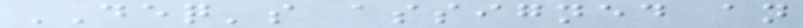DEQ's assigned an
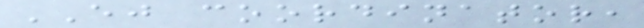EJ coordinator,
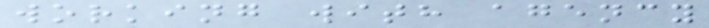working with agency
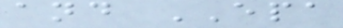and EPA
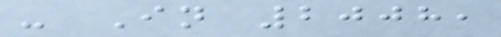- In 2008,
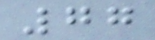77
